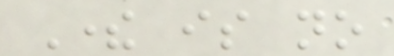There is no
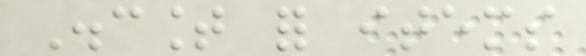Discount for items
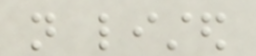not listed
